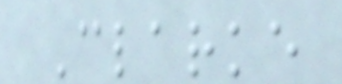Clarke
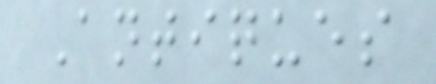Antiques
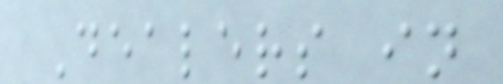Dealers in
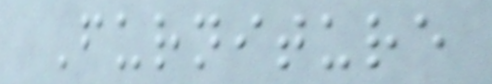Furniture
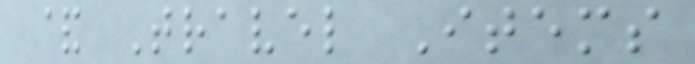& Travel Items
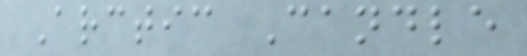Arctic Candle
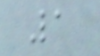1
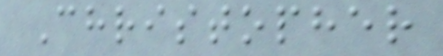Christopher
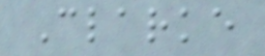Clarke
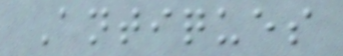Antiques
